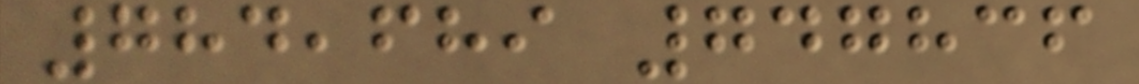784,689 747836
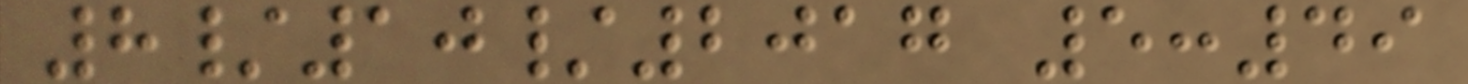8/10/2017 5:49
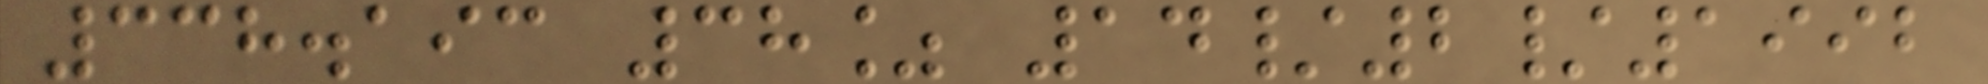338.193 38% 14/2/1992
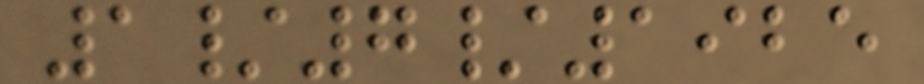1/7/1925
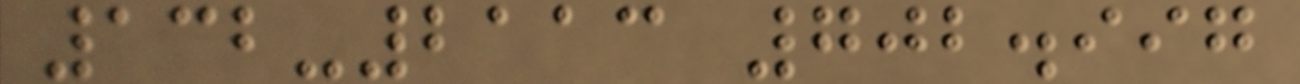132-2113 702.997
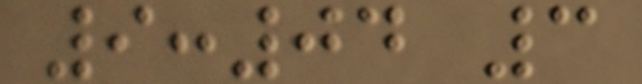9:04 3
